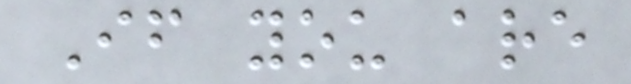If you are
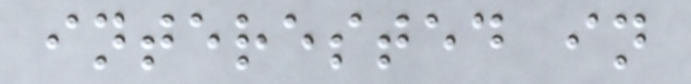interested in
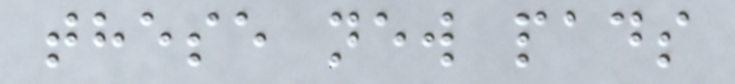these new pads
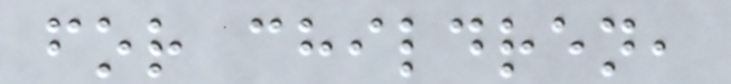for children,
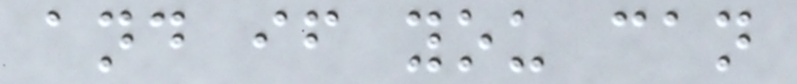and if you can
